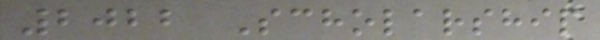2022 Scholarship
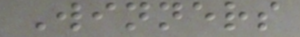Winners
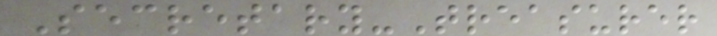Secretary-Treasurer
